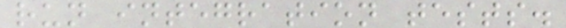run integration tests.
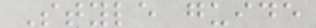Style guide
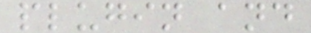plugin and
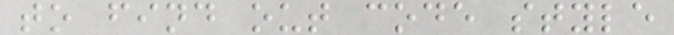to find out code style
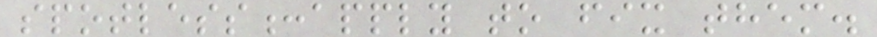spotless:apply to fix them.
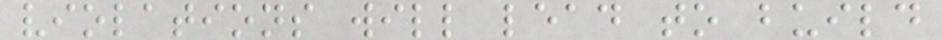violations will lead to build
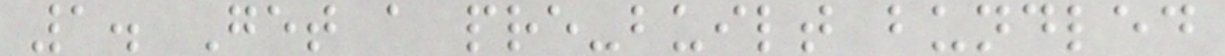1. Get a pre-built bundled
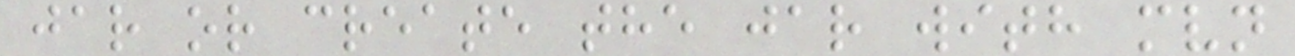jar or create the jar with mvn
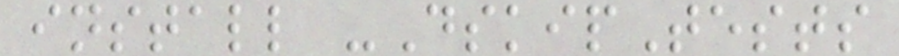install -DskipTests
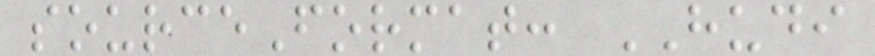sourceFormat: HUDI
